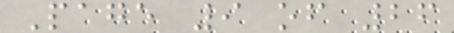Page 9 of 26
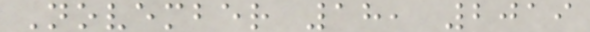November 18, 2019
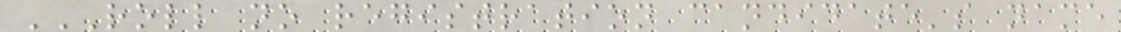ROLL NO REGISTRATION CANDIDATE'S NAME
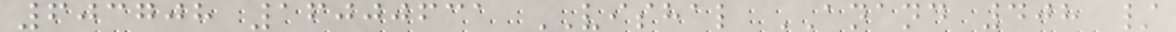603708 16000631 VISHAL ANAND 408 /
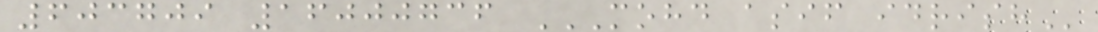603709 16000736 MOHD ASIF IDRISH
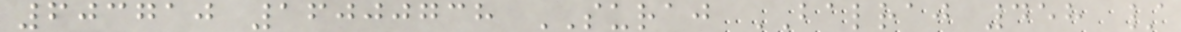603710 16000738 SURAJ BALRAJ 458 /
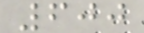600
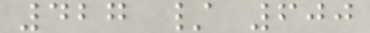427 / 600
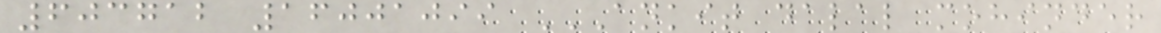603712 16001099 ANKIT DALAL MOHINDER
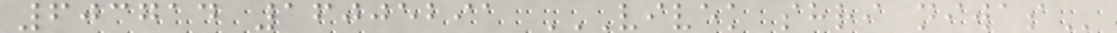603714 16005291 VIVEK SHRI NIWAS
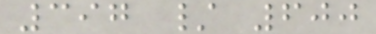397 / 600
